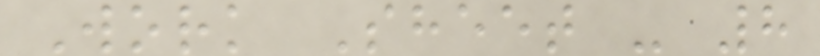Work Sheet - 8
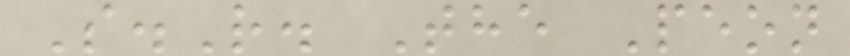S.R. The Peon
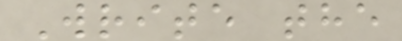Write the
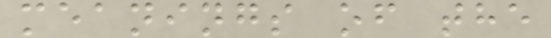meanings of the
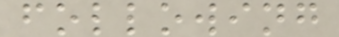following
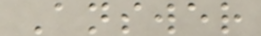Answer
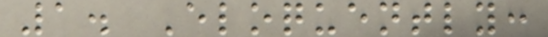1. Eloquently:
